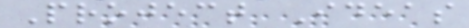Project Ideas
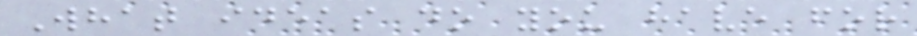What ideas do you have for
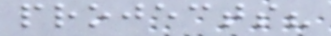projects?
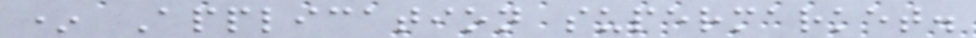* Application supermarket.
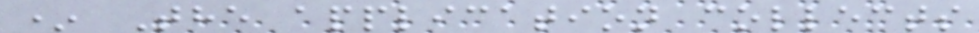* The application collects
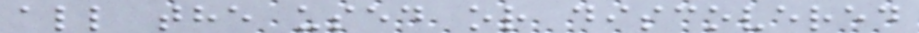all the used or discovered
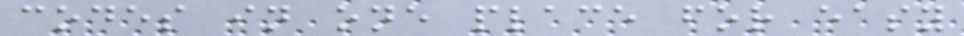codes in one place for easy
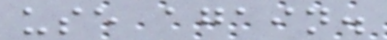use again.
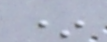*
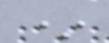*
